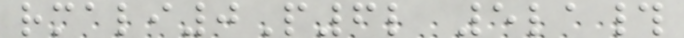rmali0P6l 5la#
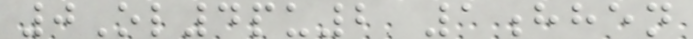0Ol4pu2 1hhen
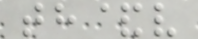th&v
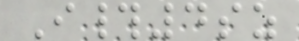I#4sz
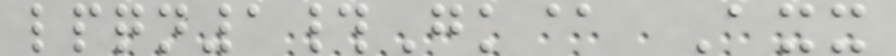lpqn1#Gk@ Axx
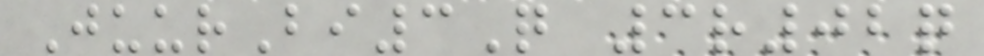JuurBi3Q 3r02q
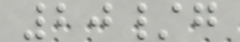20/g
